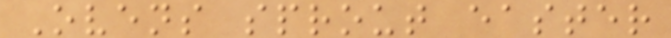Ovens sprout easter
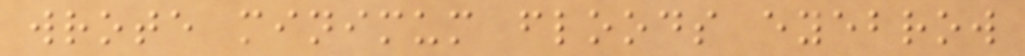wrote minimum floods eyebrow
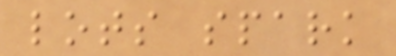lots spark
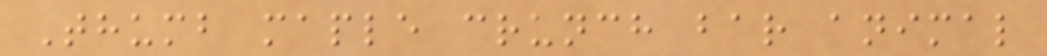Thumb maple crunch bar animal
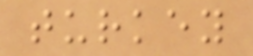turkey
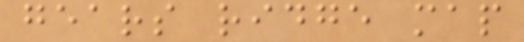gears ridge map
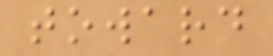toward
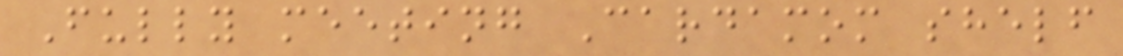Fully meeting Cardamom shelf
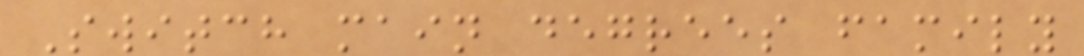Switch main degrees family
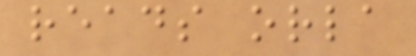reads orla
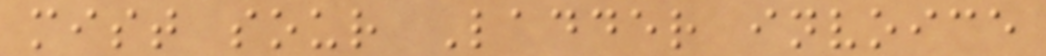mist sour Ladder invoice
